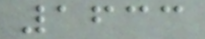1633
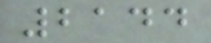2144
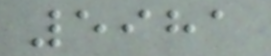5981
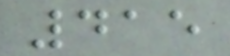415
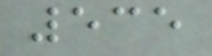535
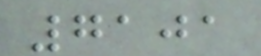7101
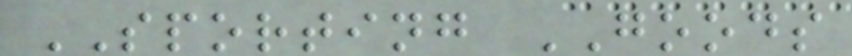SPORTING GOODS
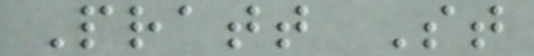Pratt St
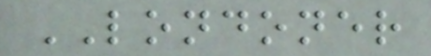LONDONER
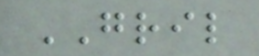GRIL
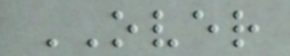OVER
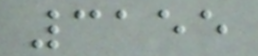3155
